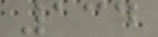134
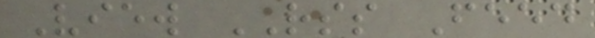View RSS Feed
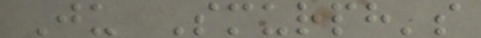Ju Smurph's
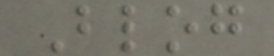Blog
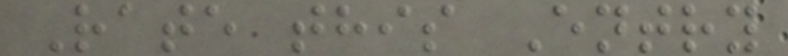Rate this Entry
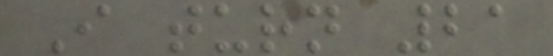I turn 21
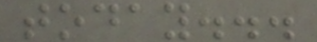today...
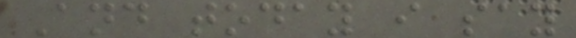And today i say
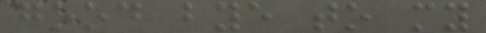good bye to my
